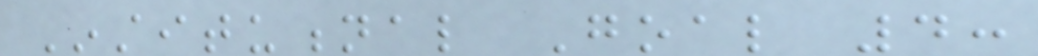Institutional Goal 4:
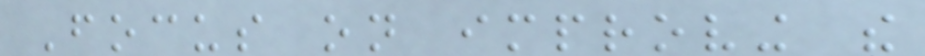Focus on improving the
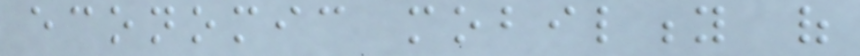economic mobility of
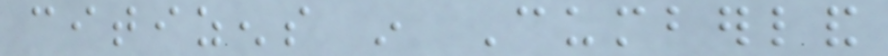citizens in Cumberland
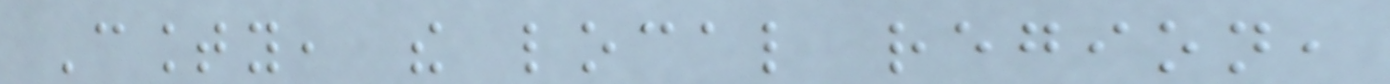County, the local region,
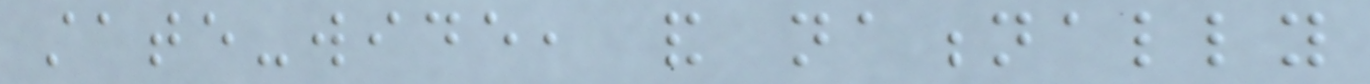state-wide, and nationally
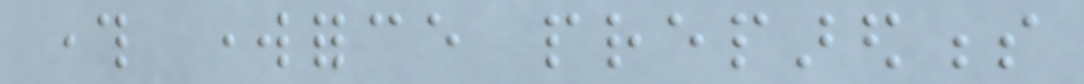through workforce preparedness
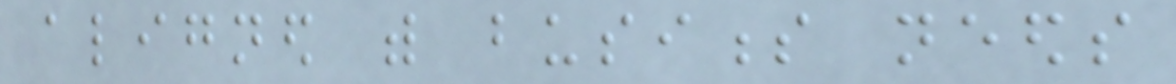aligned with business needs
